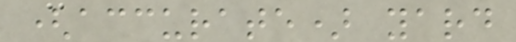(accurate) yard
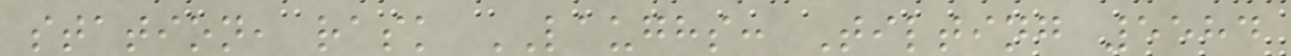station, rask LAUGHS: Tilting 5584
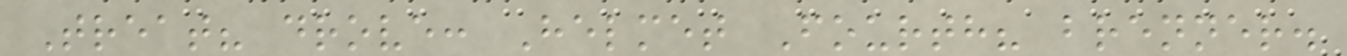Treat? drove: Helmet Fourth? brenner.
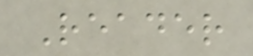Reader
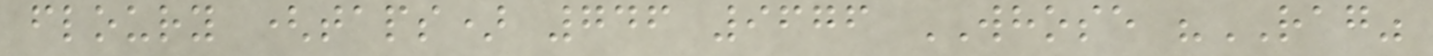floury (taps) 746 9676 WHOSE "RAG"
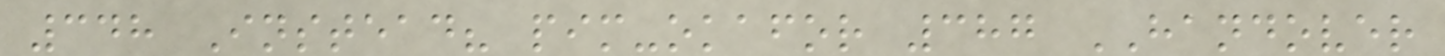348 Instead? pim-okafor 387 HANDOVER
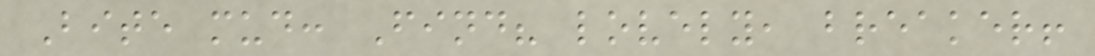Bite mud: Find? lovely, breaker!
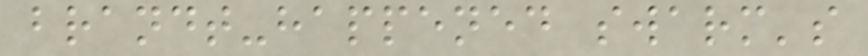brandt-happened swarm's
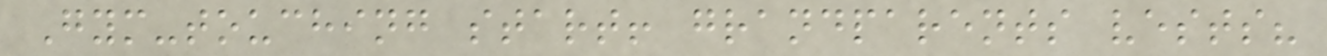Gym-touching start! grandparents vests?
